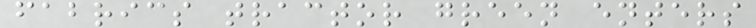fabrics tractor green enters
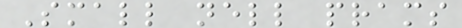Small nell prams
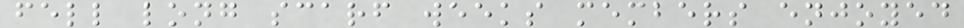fell long scarf weeks members enjoyed
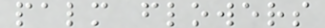palm flowers
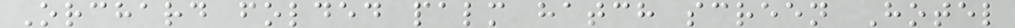Orchard folded palm hatch screen Hotel
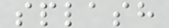splash
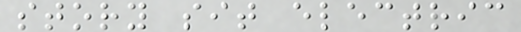story sit electric
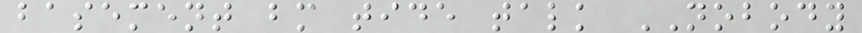basement bm tide talk NOBODY
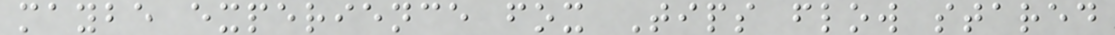maybe experience fox Tips flow stared
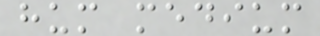hum medium
